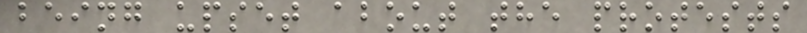being upset about the protests
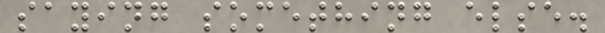saying something else.
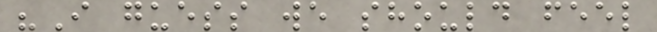"I guess we should feel
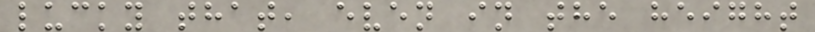lucky that, even in the height
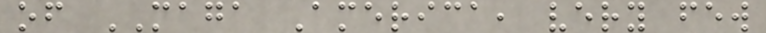of MAGA America, very few
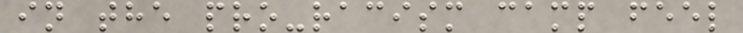in the pro-racism camp feel
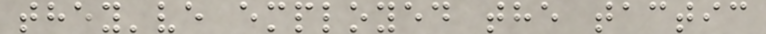they've employed the tactic
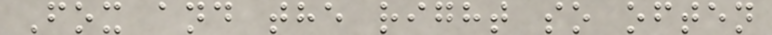Fox and the right so often
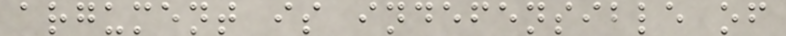argument is indefensible of
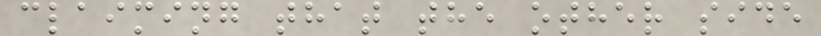claiming that the other side
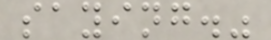saying."
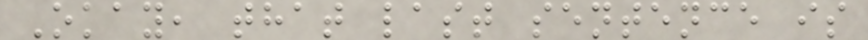Okay, that last sentence is
